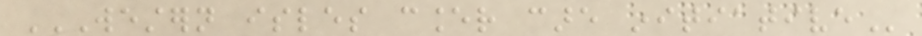WESTERN ISLES CANCER CARE INITIATIVE
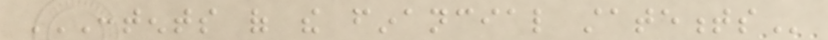CONTENTS OF THE FINANCIAL STATEMENTS
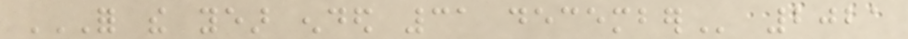FOR THE YEAR ENDED 31 DECEMBER 2021
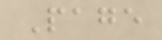Page
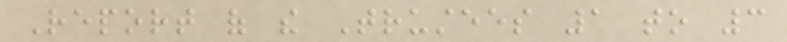Report of the Trustees 1 to 3
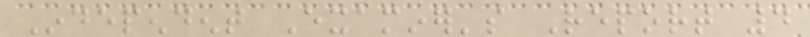Independent Examiner's Report 4
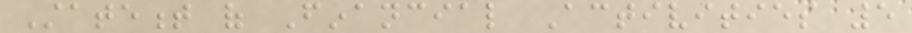Statement of Financial Activities 5
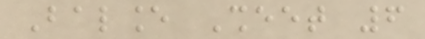Balance Sheet 6
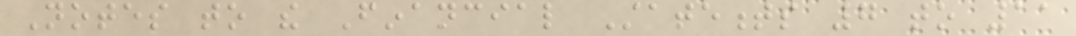Notes to the Financial Statements 7 to 11
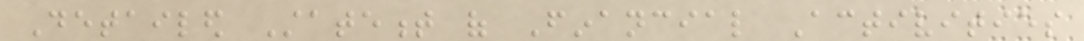Detailed Statement of Financial Activities
